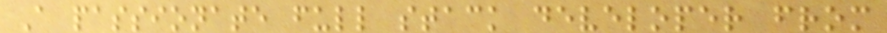A passionate full stack developer from
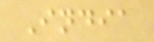India
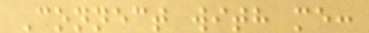Connect with me:
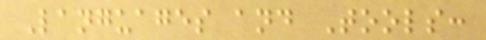Languages and Tools:
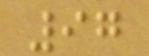97
